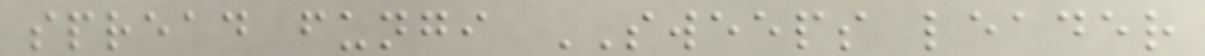spread fungi SWEEPS leader
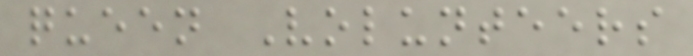queen Volunteers
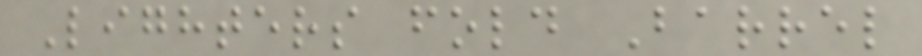Lighters fold Barrel
